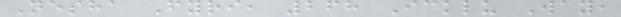Nesha Fyri, 268 Icklu Way,
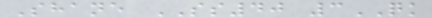Shane SS40 3QK
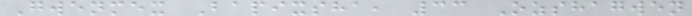Gwenmex Bapixsha, 33 Ozshagwen
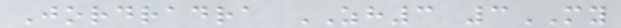Jordradra ZH3 3MY
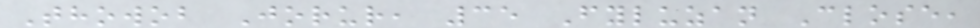Thowob Jorur, 35 Fyluzan Close,
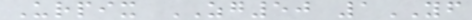Urpix ZG50 1YF
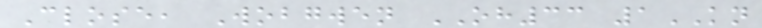Close, Wobgwen OH33 1KN
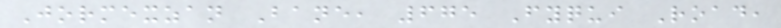Jormexzan Bane, 675 Fyqui Road,
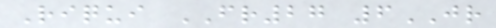Riqui FR27 6JR
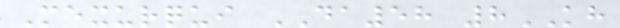Mexurqui DA58 8KH
